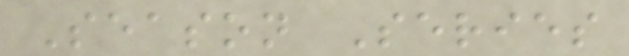Season Series
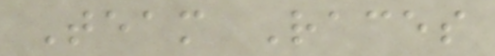Team Races
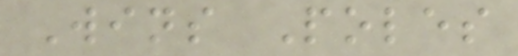Wins Poles
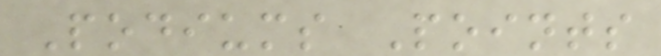Podiums Points
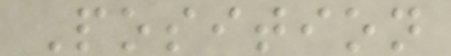Position
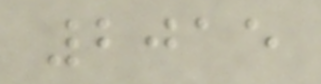2015
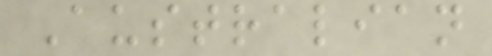Australian
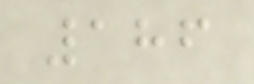186
